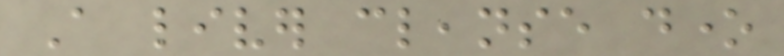A liver cleanse done
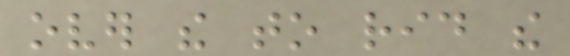over the to rid the
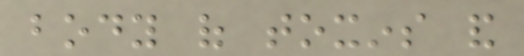body of toxins and
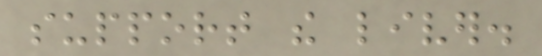support the liver.
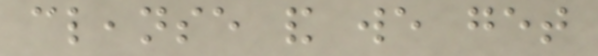cleanse and we get
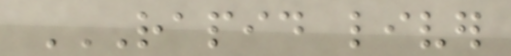RAPID LIVER
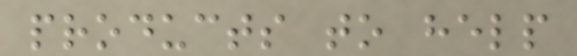products to help
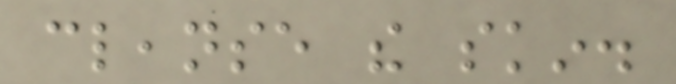cleanse the skin.
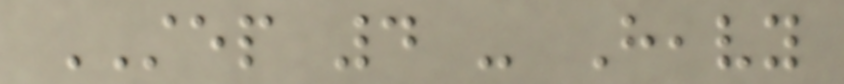STEP 4 - Heavy
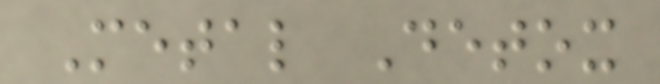Metal Detox
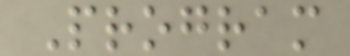Program
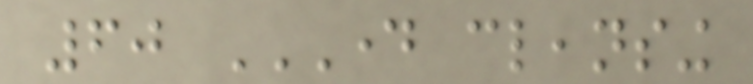60 DAY CLEANSING
